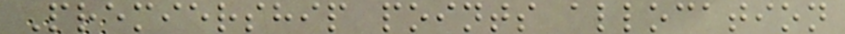Premiership points allocation
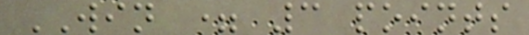WIN = 3 points
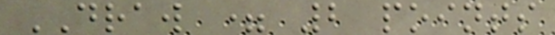DRAW = 2 points
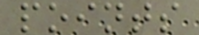points
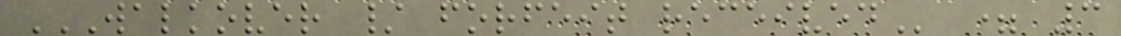WALKOVER / FORFEIT RECEIVED = 3
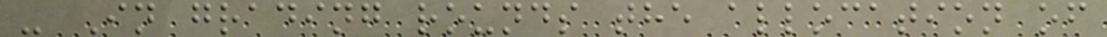- In grading rounds the allocation of
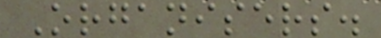Organisers.
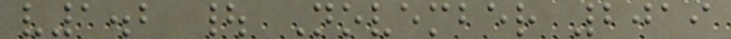v1.2 | November 2019
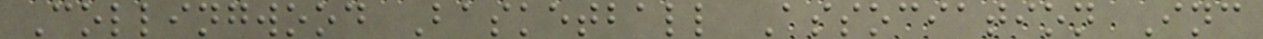Collingwood Basketball Association Inc
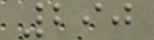290
